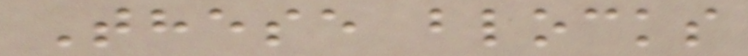These blocks
